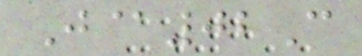J@02C
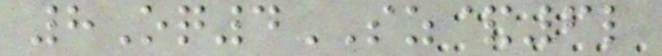8Oq4SZ&6l
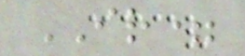IR=
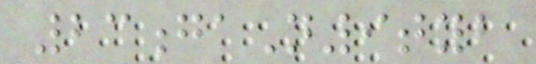23gaN9tyb
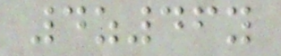4z46y
